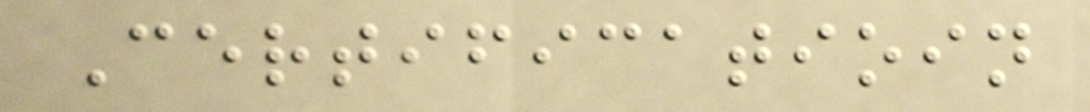Certificatioin
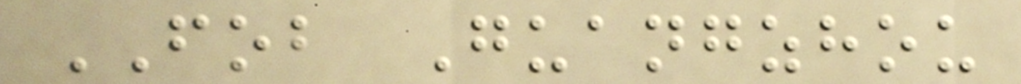FOB Guangzhou
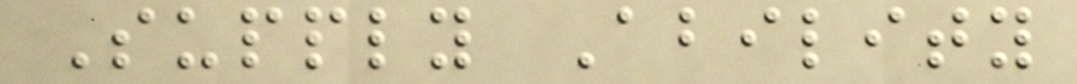Supply Ability
